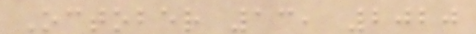October 13, 2020
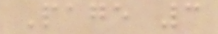Page 3
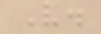V.
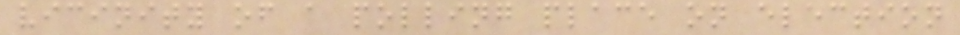vicinity of a polling place on election
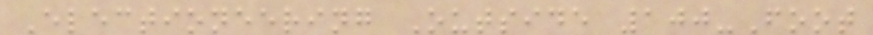Electioneering Outside 100-Foot
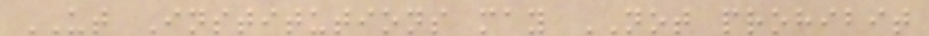UT Institutions may NOT prohibit
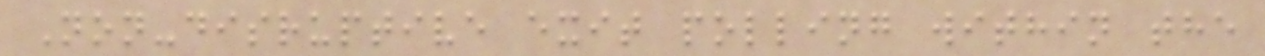Non-disruptive exit polling within the
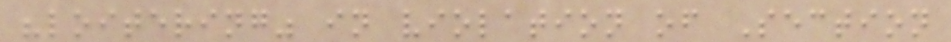"loitering" in violation of Section
